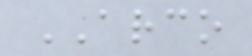ARCO
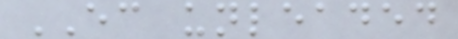EC unleaded
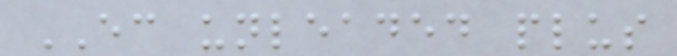EC unleaded plus
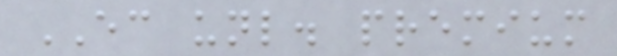EC unl. premium
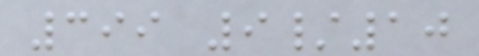399 9/10
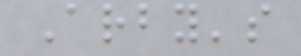Arby's
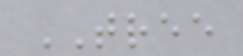TREE
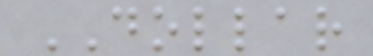DOLLAR
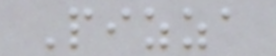Pizza
